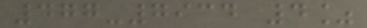477-7934 4%
